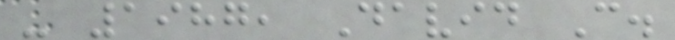- 1987, David C.
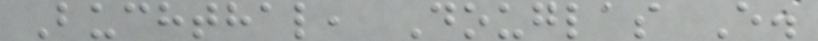Buchthal, Douglas E.
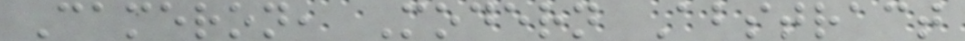Cameron, Modern Abstract
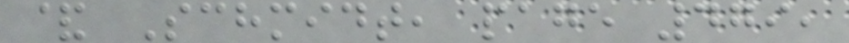& Schmidt, page 479,
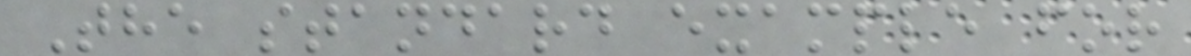The standard example for
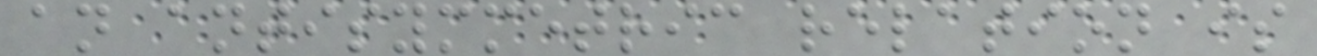an antisymmetric relation is
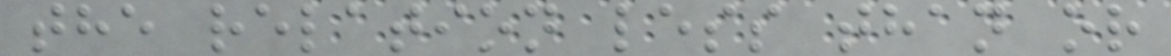the relation less than or
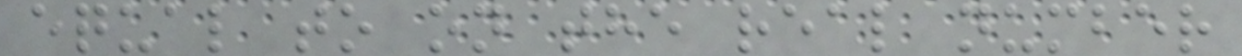equal to on the real number
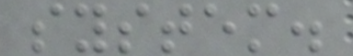system.
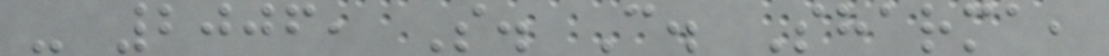- 2006, S. C. Sharma,
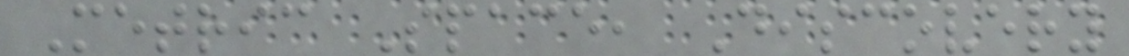Metric Space, Discovery
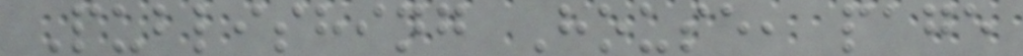Publishing House, page
